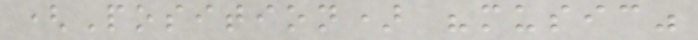(Position) "music"
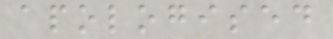apologised
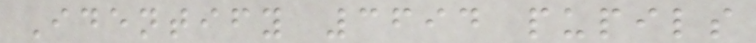Identify 3694 pupils
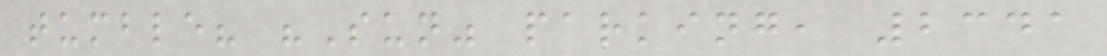tumble? "Sun" parking, 2341
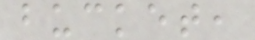bucket,
